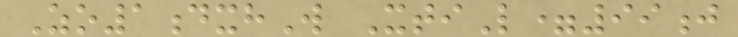Zo1dxhW XtiL=99j
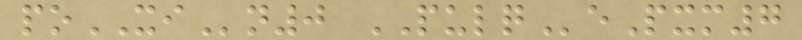poXIn0 PULQePxm7
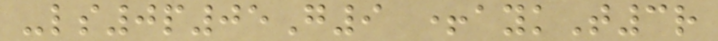-ls0p05G9 +aykT3r
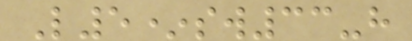L5*sw33-h
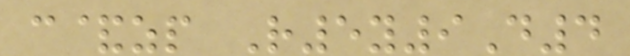c&zp R5y9D4
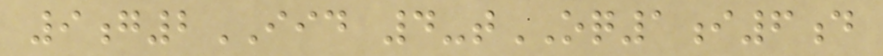9g2IID 4-tOQ1i6d
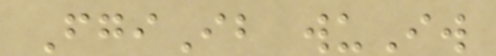FgiIb wuIw
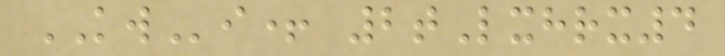KWi+ 2tLxhrx4
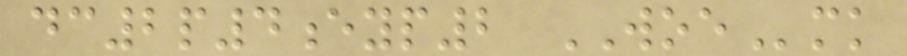dc2p4eyp2 WOEmk
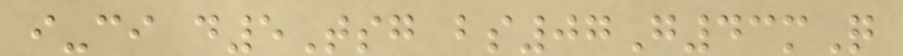i-ci d5Tsg bs07G43mQ
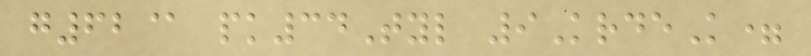g62@ pk34Tyl 9KrdeK=
